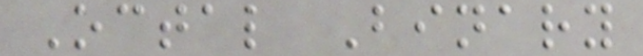Octal Binary
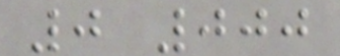0 000
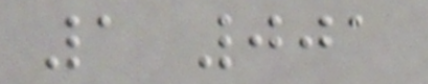1 001
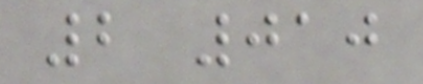2 010
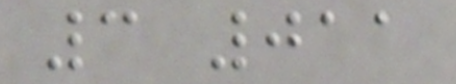3 011
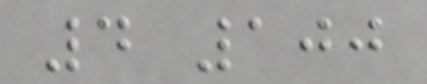4 100
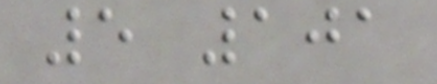5 101
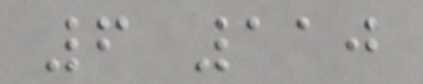6 110
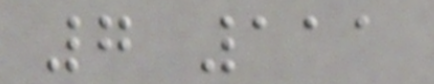7 111
